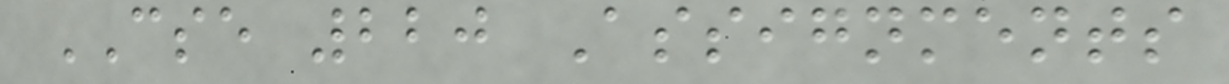CSE 220 Assignments
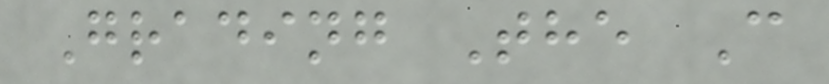Grading The C
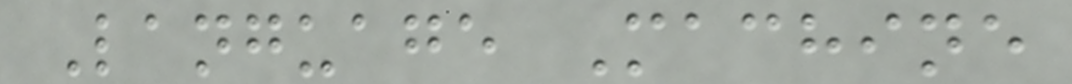Language Machine
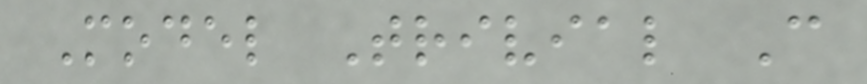Model Trivial C
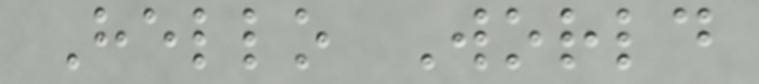Hello World
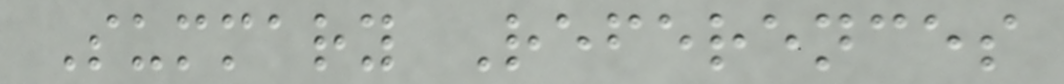Summary References
